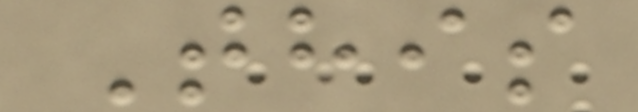This
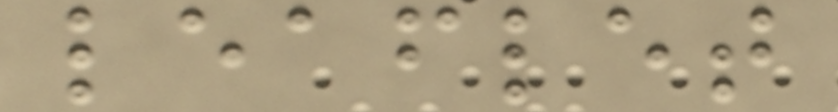leaflet
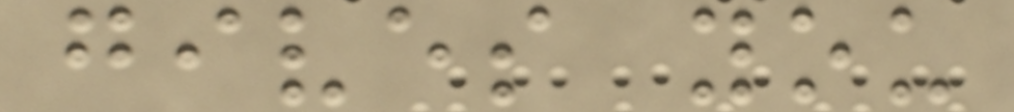gives you
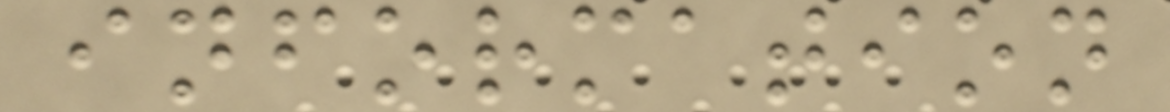information
